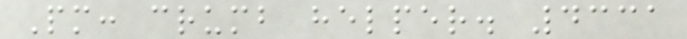Pm: crumb helper. 4331
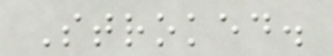Stroked.
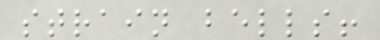strain bells!
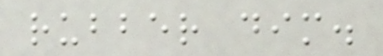rubber dim.
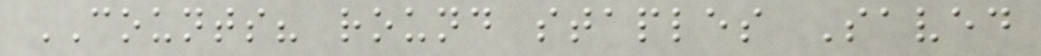COUNTS? round staples Saved
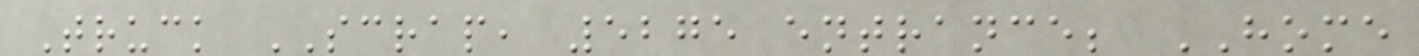Truck SCRAP, 5275 entrance; HOME
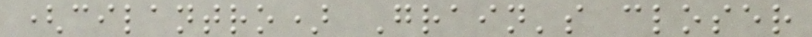(cilantro) Grain's closer
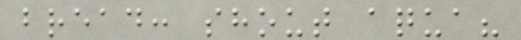bread: shout aqua?
